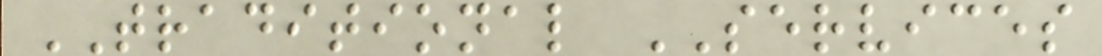TRADITIONAL SERVICES
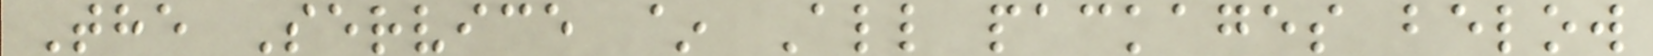The Service ~ All packages below
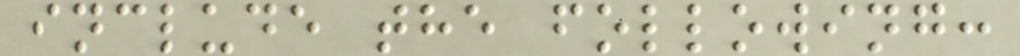include the following:
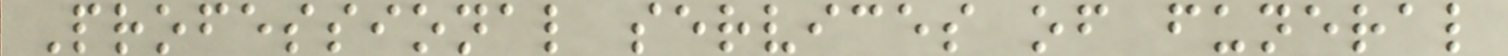Professional services of funeral
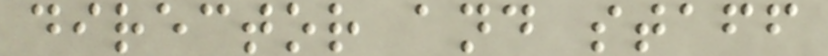director and staff
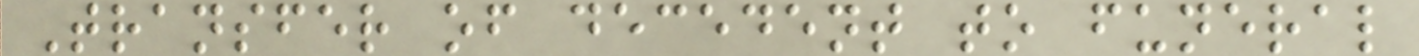Transfer of decedent to funeral
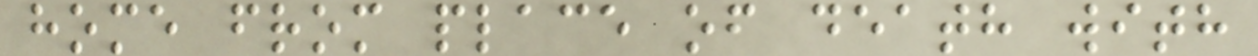home from place of death with
